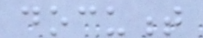document
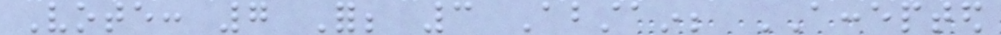Vote: 7 For; 3 Abstain; ACCEPTED
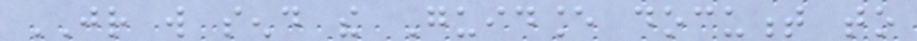JR will send the Guidance document to
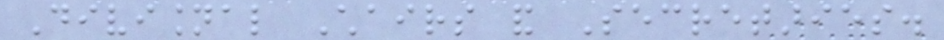Divisional Chairs and Secretaries.
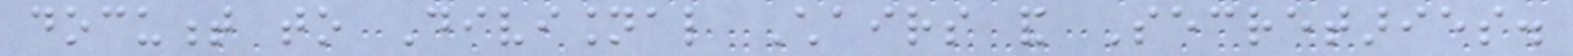document to Divisional Chairs and Secretaries.
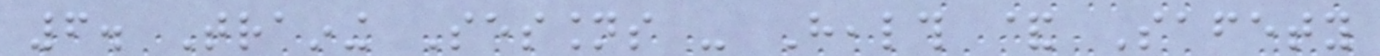6. Training Sessions - Health & Safety
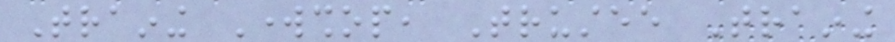Training Workshop, Trustee Training
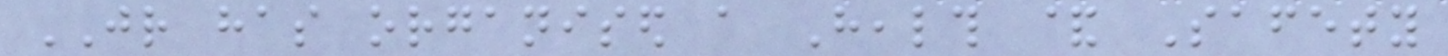JR has organised a Health & Safety
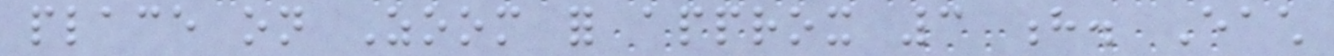place on Zoom for approx 3 h. Each
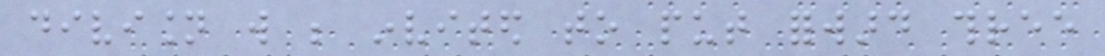division will be invited to put forward three
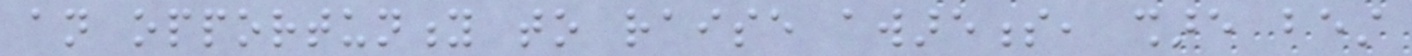an opportunity to raise awareness, share best
